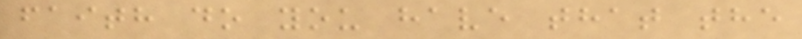faith do you have that the
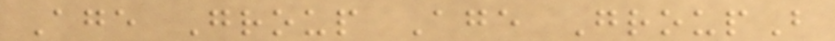Age Group Age GroupB
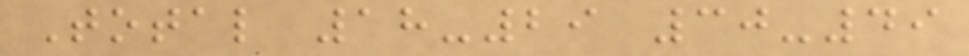Total 18-29 30-49
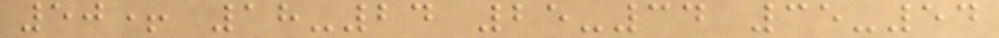50+ 18-24 25-34 35-54
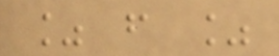% f %
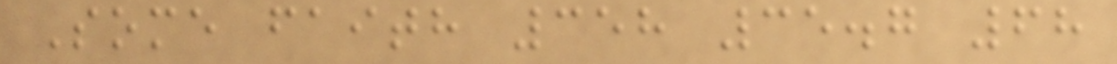Some faith 358 35.7 68
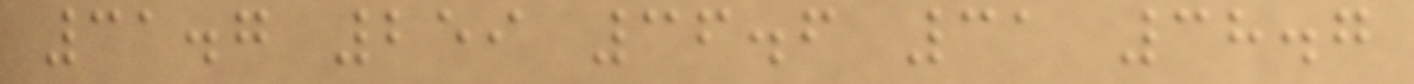31.7 259 36.6 31 38.7
